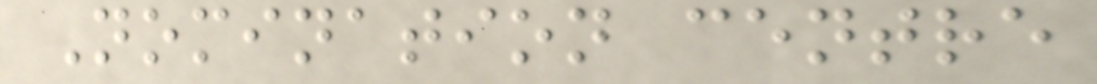Nomination centre
